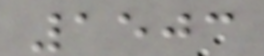1503
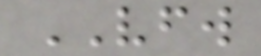VFW
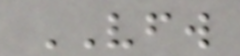VFW
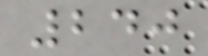240
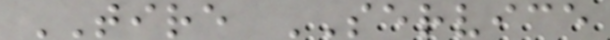TIRE SERVICE
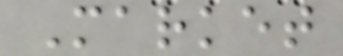Market
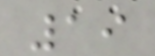19
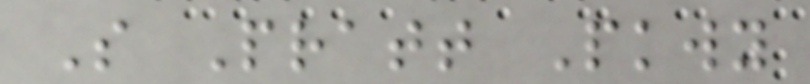S Pratt Pkwy
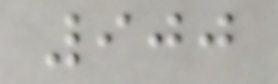900
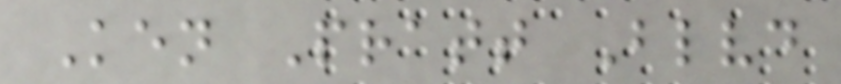Ken Pratt Blvd
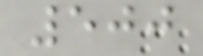500
